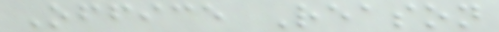Office Reason
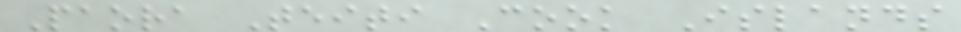Paora Teiti Cook Islands
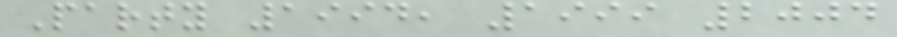Party 1994, 1999 2004
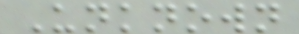Unknown
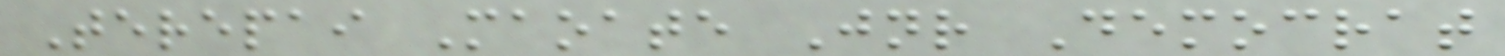Terepai Maoate Jnr Democrat
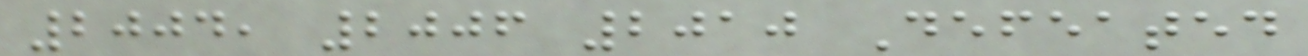2004, 2006 2010 Defeated
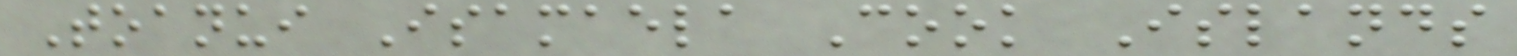Toanui Isamaela Cook Islands
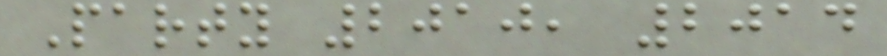Party 2010, 2014
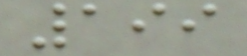199
